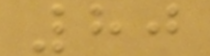80
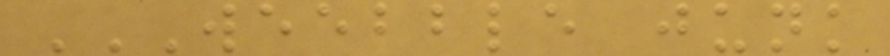WEEBBLE JUNK
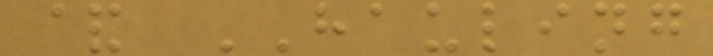& HAULING
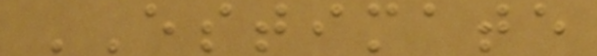ESTIMATE
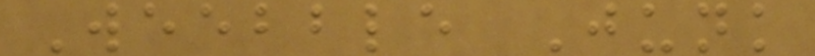Weebble Junk
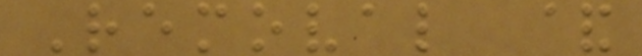Removal &
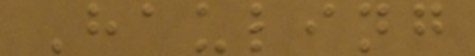Hauling
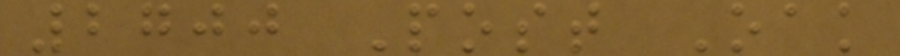2700 Post Oak
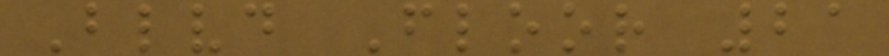Blvd Floor 21
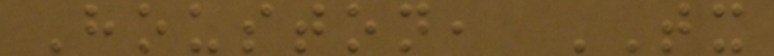Houston, TX
